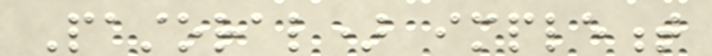Pastoral) implement
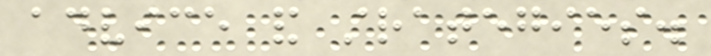advice and strategies.
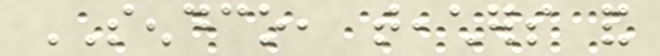SENDCO, teachers and
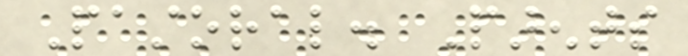Pastoral. Parents
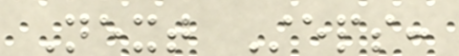Next Steps:
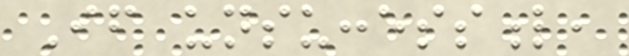If unsuccessful,
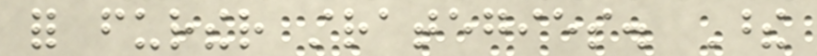for further strategies. These
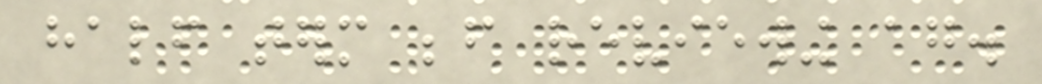half term before reviewing again.
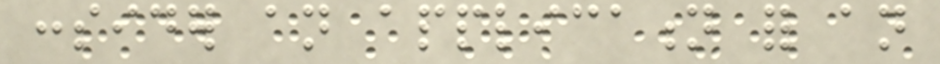consider an application for an
